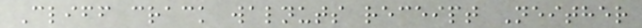Cliff crack walnuts receipt Neither
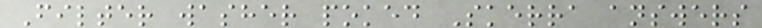Filter washer poked Skerra answers
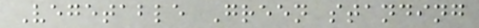Vegetable Green standing
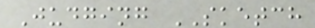Judging SKETCH
